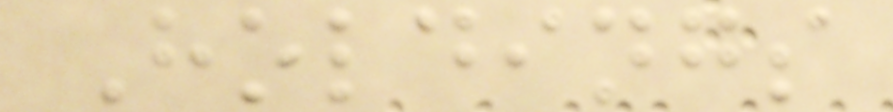Holdings
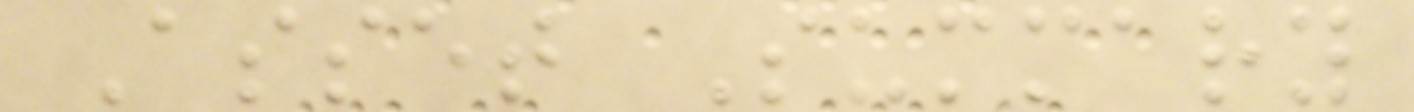Asset Summary
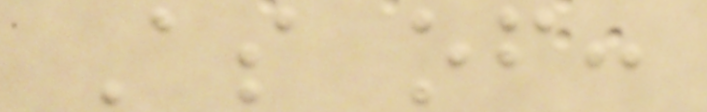As of:
